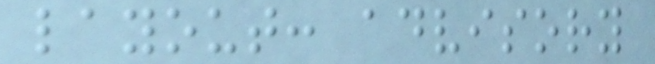layout: advisory
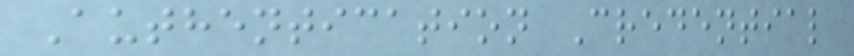Authentication Credential
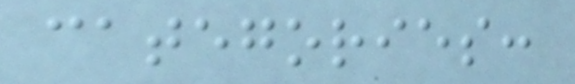categories:
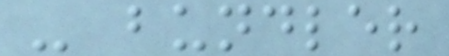- bundler
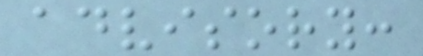advisory:
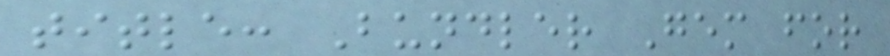title: Bundler Gem for
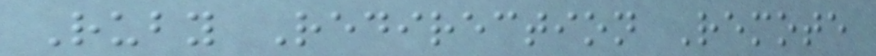Ruby Redirection Remote
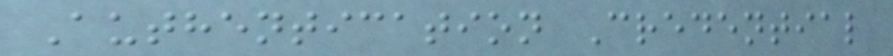Authentication Credential
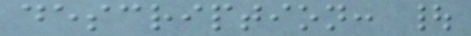description: |
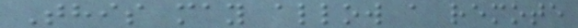This may allow a remote
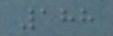188
